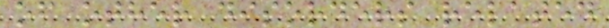of other disorders related
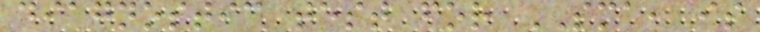diagnostic test for SMA, is
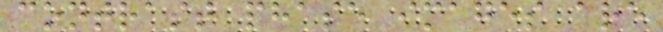contrast phase images are
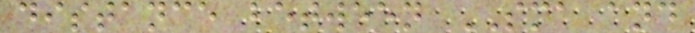distance between SMA and
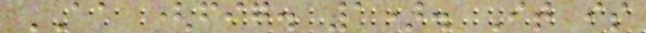AA (fig. 1). It is
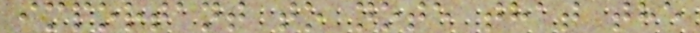important to note that the
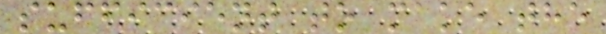sufficient to make the
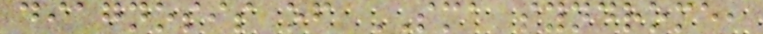diagnosis of SMA syndrome,
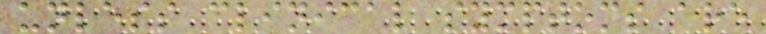unless clinical symptoms are
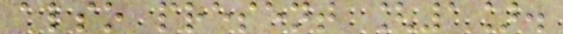also present [1].
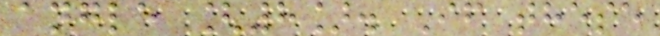angle [8]. If these
